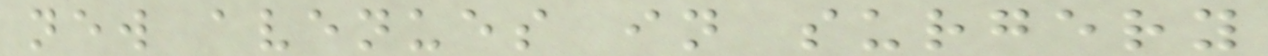new avenues in surgery
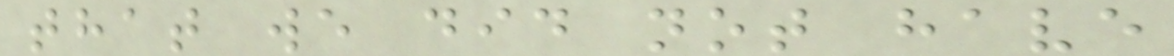that we did not have
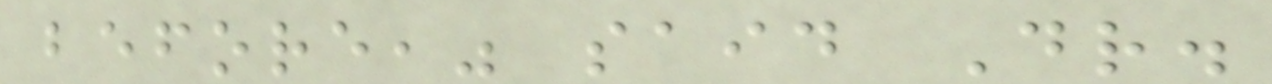before," said Dr.
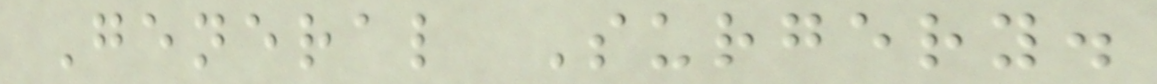General Surgery.
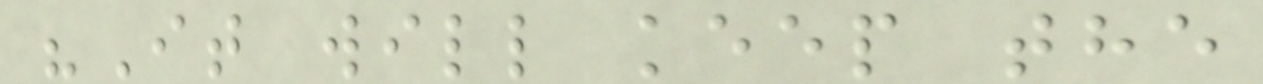"It will keep the
